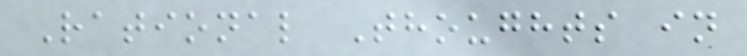Rational Thoughts in
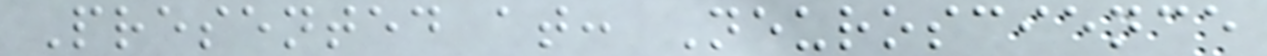Presented at: Neuroscience
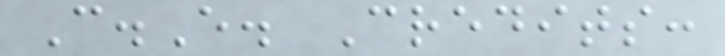C.E. Credits:
